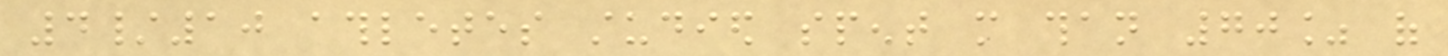4/10 athletes studied spent more than 70% of
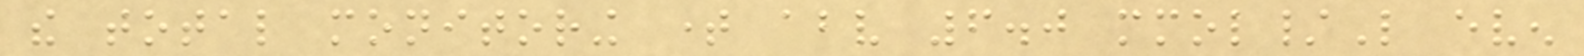the total monitoring time above 6.0 mmol/L even
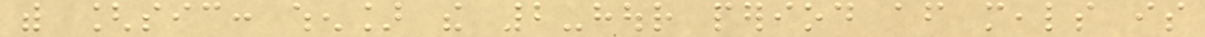with [sic: when] the 2-hour period after meals is
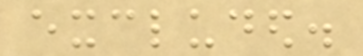excluded.
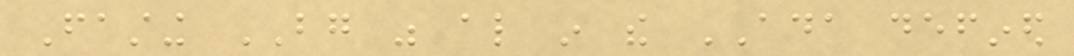Fasting BG was also in the ADA defined
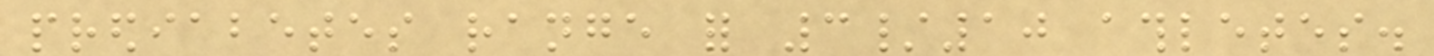prediabetes range for 3/10 athletes.
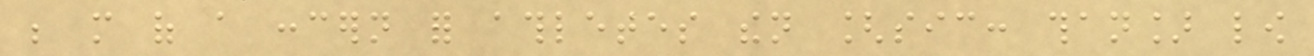be more of a concern for athletes then [sic: than] low
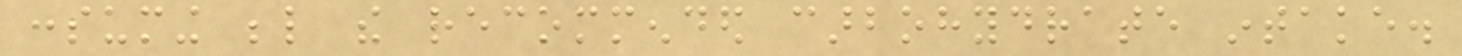consuming below the recommended carbohydrate intake.
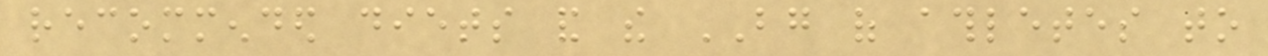recommended diets and the BG of athletes to
